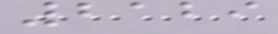2129
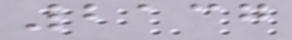2137
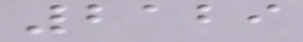2129
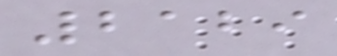2129
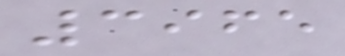3965
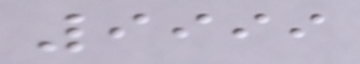9999
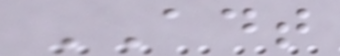ADT
